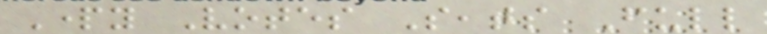Party Votes Seats Full
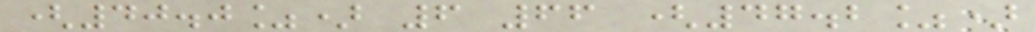(40.0%) 6 66 (47.2%)
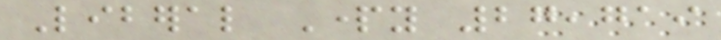Liberal Party 27,719
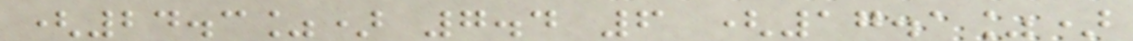(24.3%) 7.4 6 (17.1%)
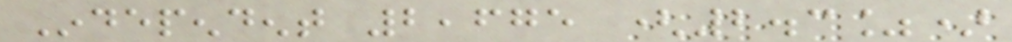Independent 2,675 (2.3%)
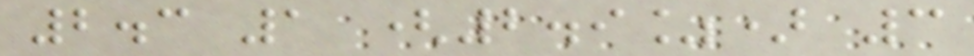2.3 1 (2.9%) 3
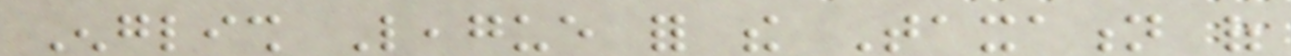English League for the Taxation of
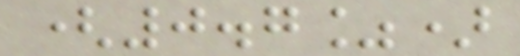(0.7%)
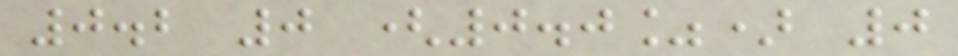0.2 0 (0.0%) 0
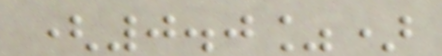(0.0%)
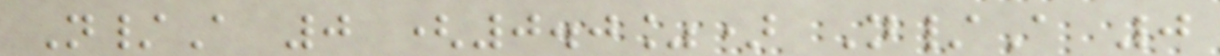N/A 0 (0.0%) N/A 0
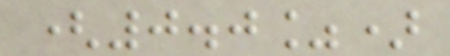(0.0%)
